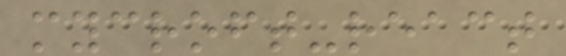mycroft-react
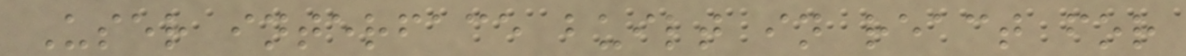User interface built in react for
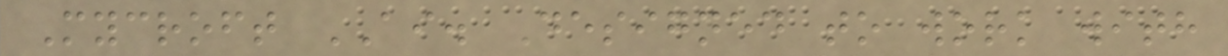Mycroft AI. Designed to work with
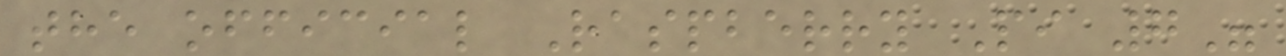the official Raspberry Pi 7"
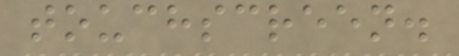touchscreen.
